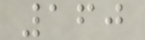160
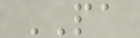PA
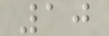10
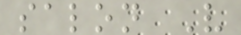salon V
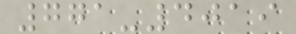771-4019
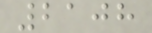2108
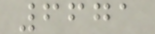6671
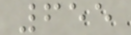655
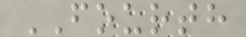FOURTH
